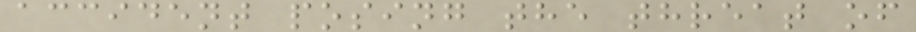accident posing the threat of
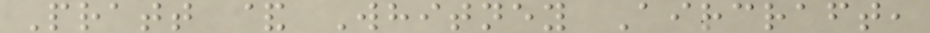Pratt & Whitney Aircraft,
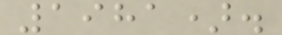1981).
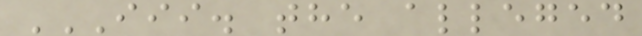III. THE ALLEGED
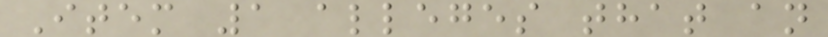Item 1 alleges that an
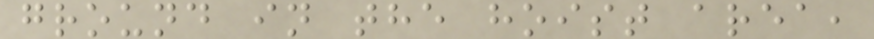ground in the hoist area,
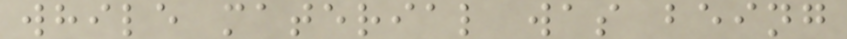while material was being
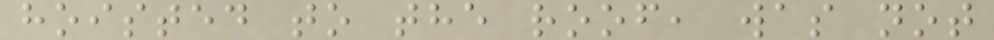hoisted to the roof, was not
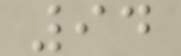94
